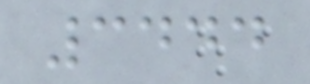3444
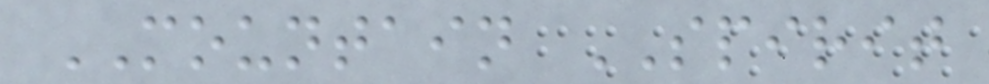MOUNTAIN SPIRIT
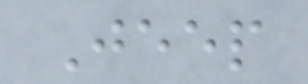Jeep
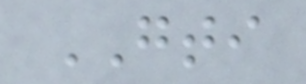GTI
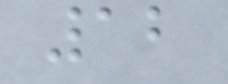12
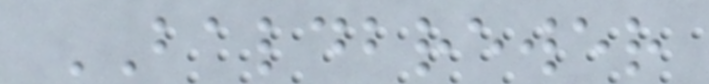BALDBREWER
